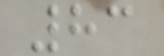83
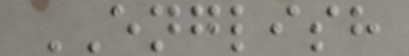ENGLISH
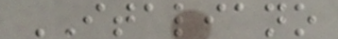ITALIANO
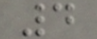4
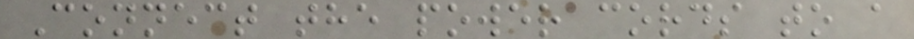Connect the power cords to a
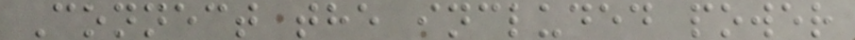Connect the included power
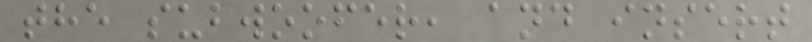the subwoofer, and insert
